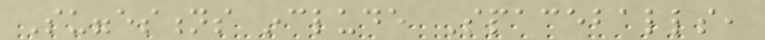Suggestions include Spaceballs,
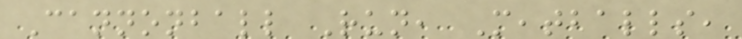Cannonball Run, Meatballs,
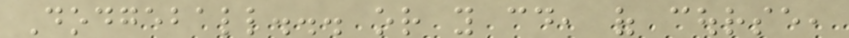Dodgeball... or you could, of course,
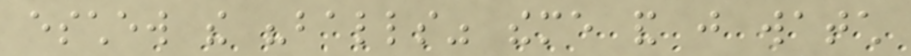eschew the "balls" theme and just watch
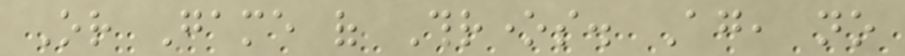Or Game of Thrones. Again, no
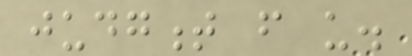judgment from us.
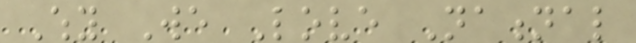Why We Love National
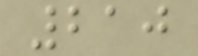210
